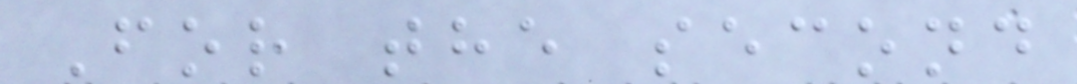For the second
